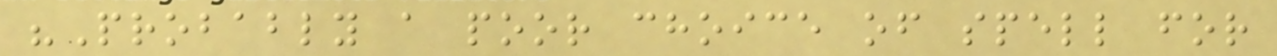"Probably a poor choice of spell for
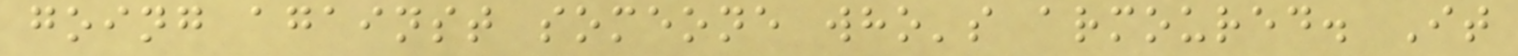going against someone who's armoured. It
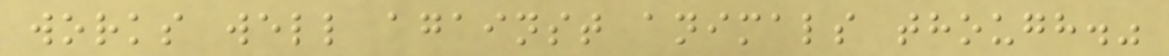works well against animals though."
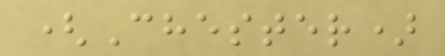(Chester)
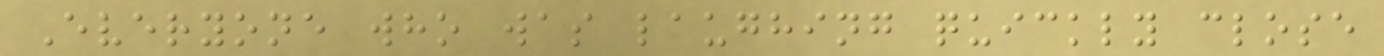Everyone who was laughing quickly close
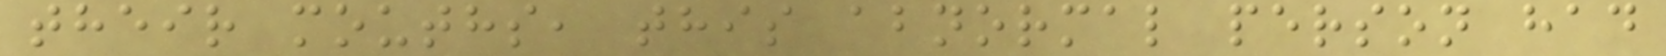their mouths, this abnormal person had
